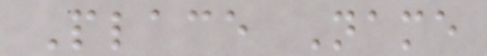Place Name
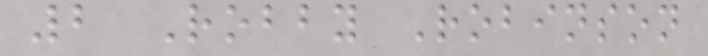2 Robby Robinson
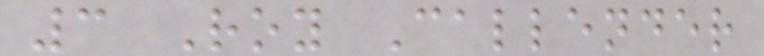3 Roy Callender
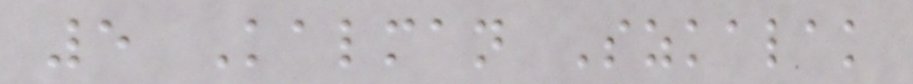5 Kalman Szkalak
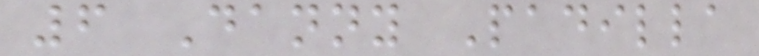6 Danny Padilla
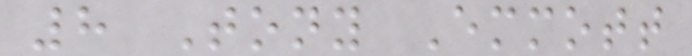8 Tony Emmott
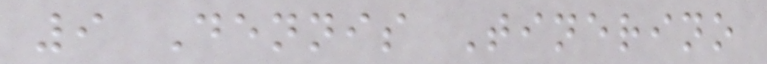9 Dennis Tinerino
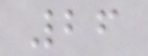26
